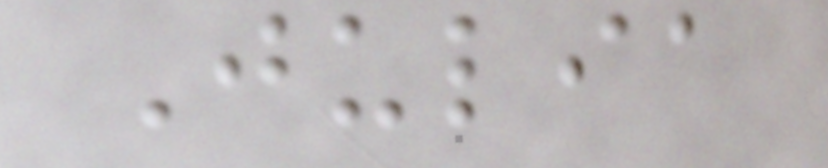Julia
